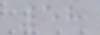58
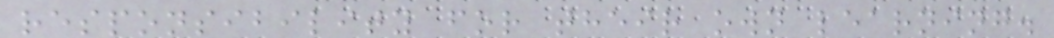responsibility for their own learning.
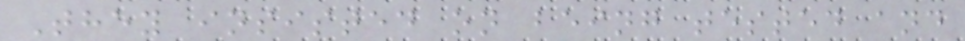They insisted on being tested and
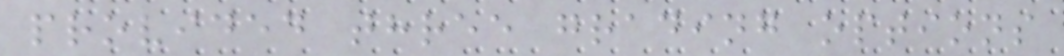provided three grading options
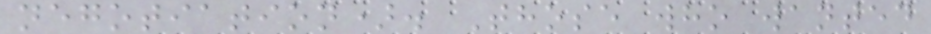negotiation). Those who wanted
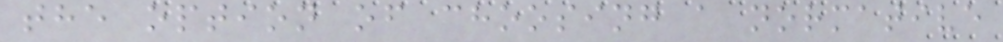the option of choosing a normative
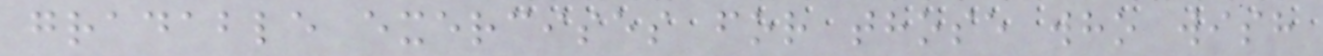gradable exercises for those who wish
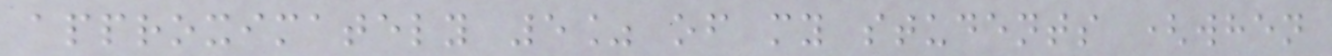approximately 5% of my students (when
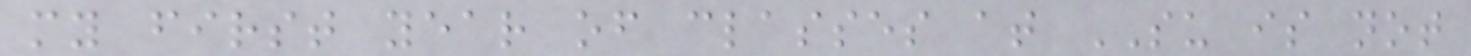my first year of classes at SU is not
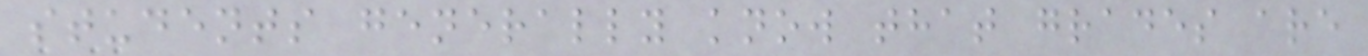students generally know that grades are
